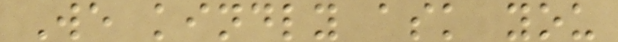We kindly ask you
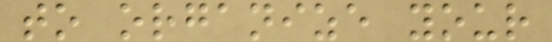to organize your
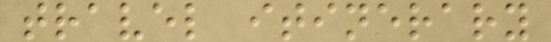travel itinerary
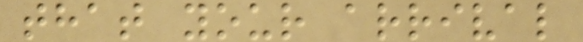that your arrival
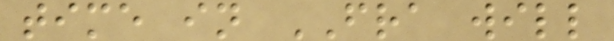time in FRA will
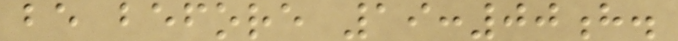be before 19:00h.
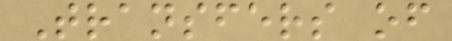Transfers of
